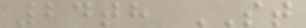24th ST
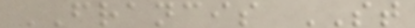FRANCIS ST
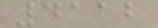4112
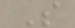S
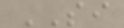SI
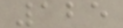125
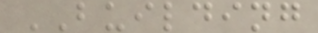BUILDING
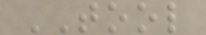TOOL
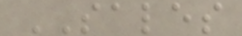SALES
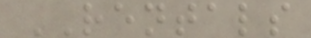RENTALS
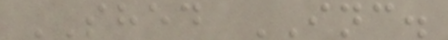SHED INC.
